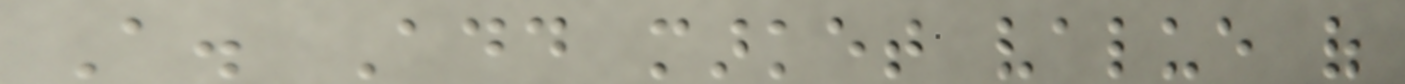A. Add market value of
